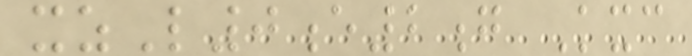xzL0e2g Kxc
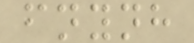fnynh
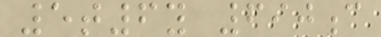5t6y 690c
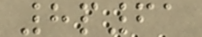8p61
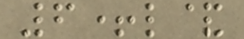6+l&
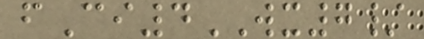fCi4WX7/
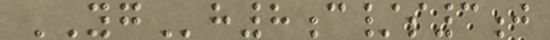YGh8c/s3j
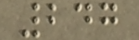247
